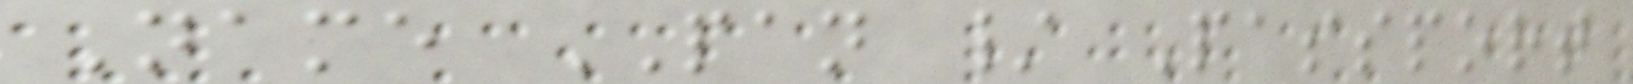Name PAN / Passport
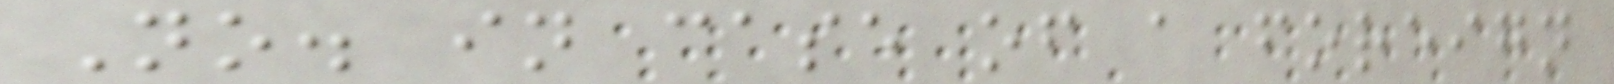No. in case of a foreign
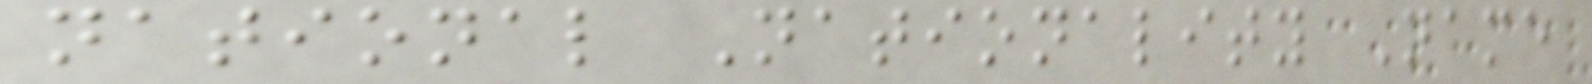national Nationality Name
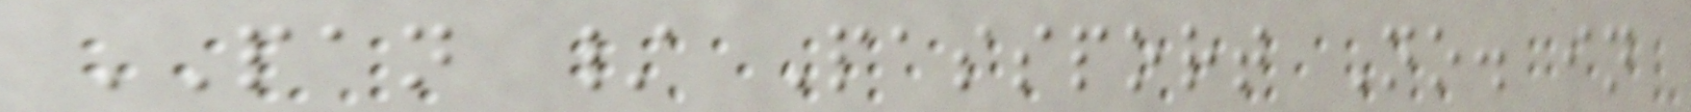PAN / Passport No. in
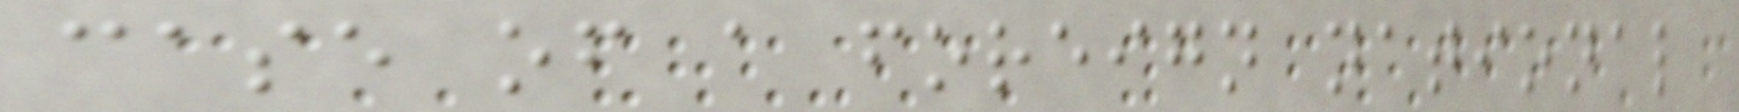case of a foreign national
